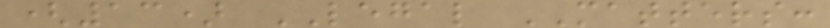(13) LEGAL MATTERS:
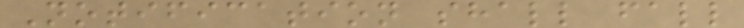Notification shall fall
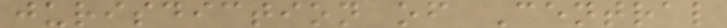jurisdiction of Central
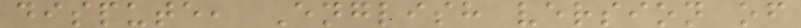dispute, English version of
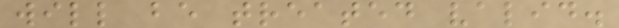will be treated valid.
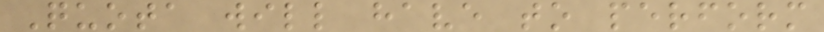Quota will have to perform
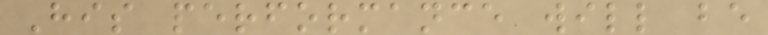His performance will be
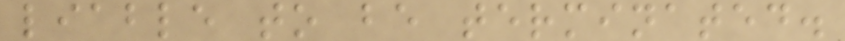liable to be terminated.
